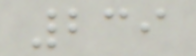239
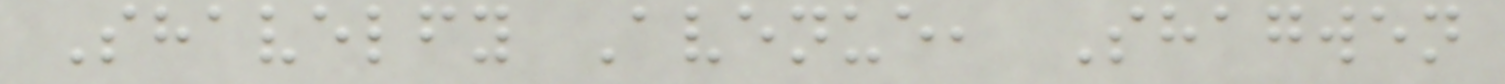Shavelfy Avenue, Shagwen
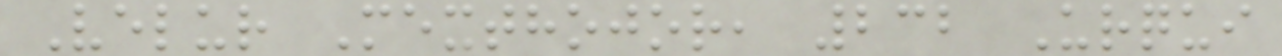Velur Mexthojor, 232 Urqui
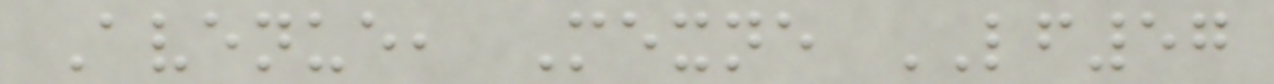Avenue, Mexne LF57
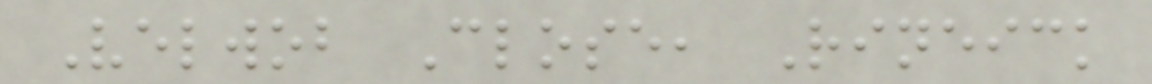Velwob Close, Rineick
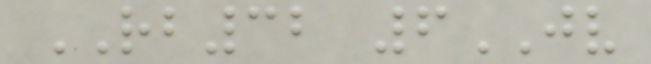RB32 6JV
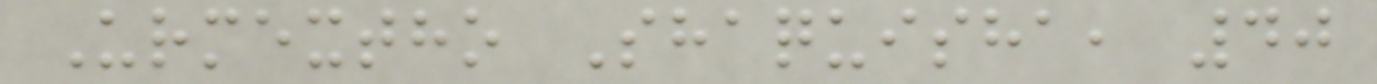Urmextho Shaquisha, 40
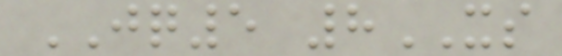JQ5 8XS
